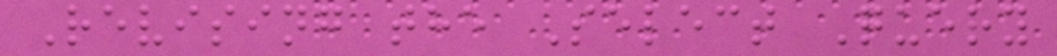Revising the Select Query
